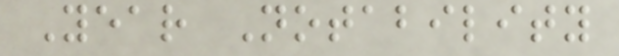Year Notability
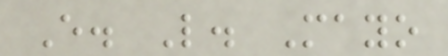E. L. Mayo
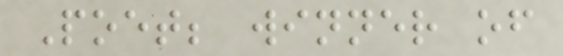Poet; winner of
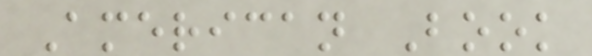American Book
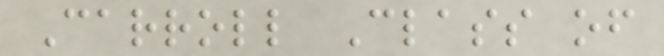Carroll Class of
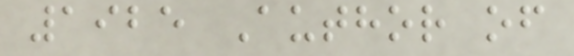1925 Author of
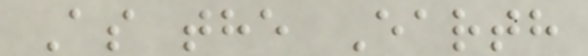As the Earth
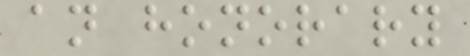an honorary
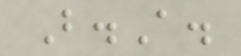B.A.
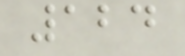124
